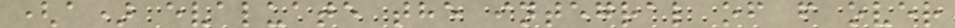(a) evaluate the integral of f over
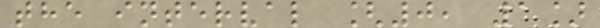the interval [0, 1]
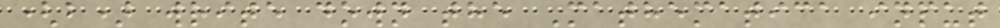(b) write down the Mathematica input
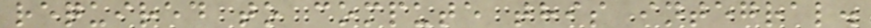required to compute this integral.
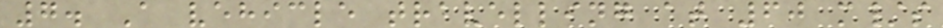7. A vehicle travelling at 60 m/s
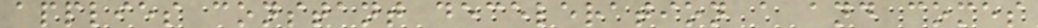applies constant deceleration a and comes
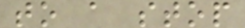to a stop
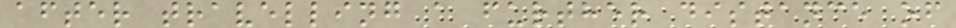after travelling a further distance of
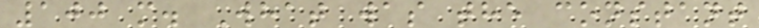100 m. What was the constant
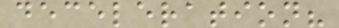deceleration?
